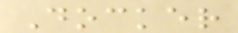Docker
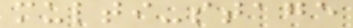multi-stage
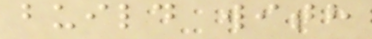build with
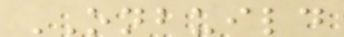ONBUILD
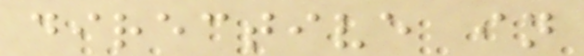directive in
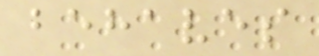behaves
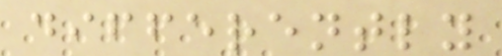differently
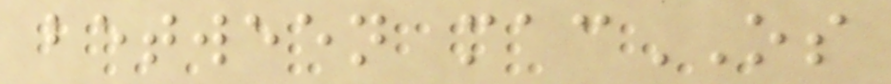between macOS
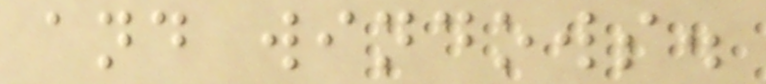and windows.
